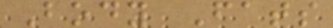Body Fats
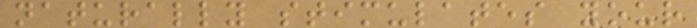naturally stimulates your
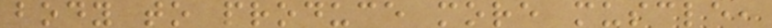body to produce more muscle,
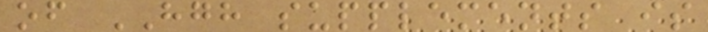of HGH supplements is
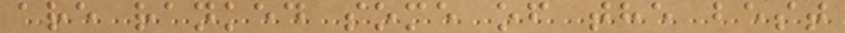are ranked some of the best
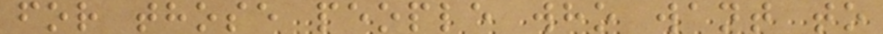for those people who want to
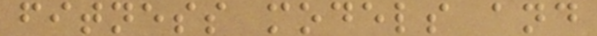fitness models and
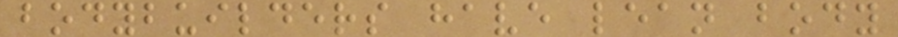bodybuilders have lean body
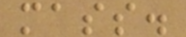mass.
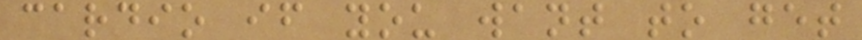cardio if you want to get
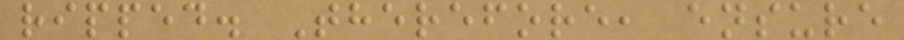ripped. Therefore, ensure
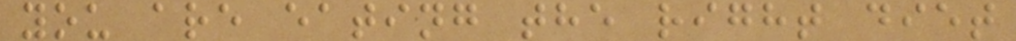you are eating the right diet
